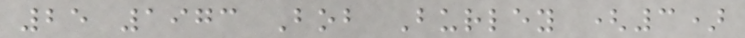25 1973 Bob Burley (3)
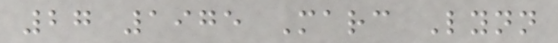27 1975 Marc Lynn
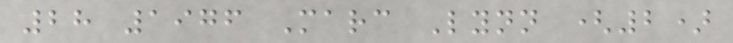28 1976 Marc Lynn (2)
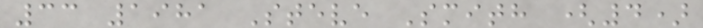33 1981 Steve Smith (4)
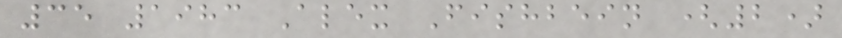35 1983 Alex Fishbein (2)
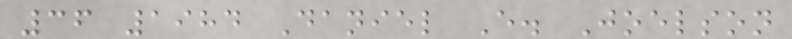36 1984 Daniel E. Joelson
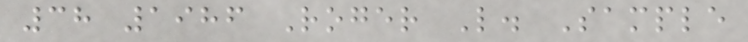38 1986 Roger L. Sample
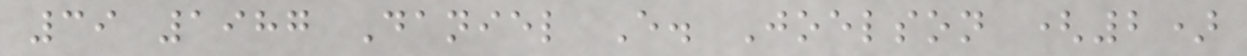39 1987 Daniel E. Joelson (2)
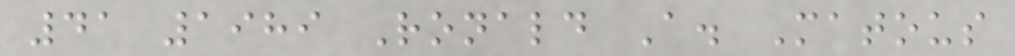41 1989 Ronald A. Matous
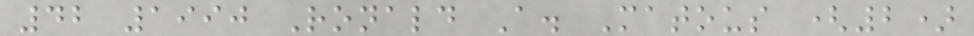42 1990 Ronald A. Matous (2)
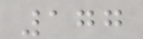177
